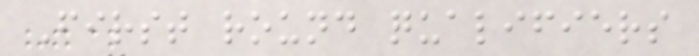First round qualifiers
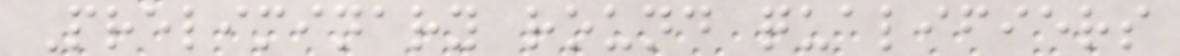Preliminary round qualifiers
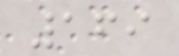169
